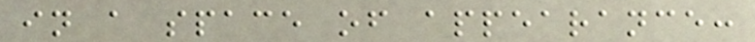in a space of appearance:
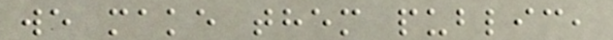we make them public,
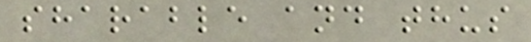sharable and thus
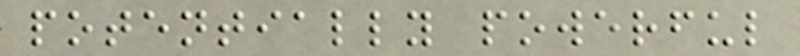potentially powerful
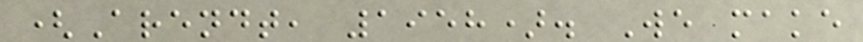(Arendt, 1958). We make
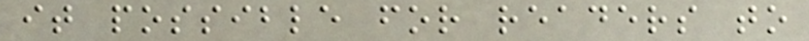it possible for readers to
